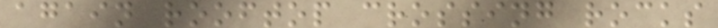again rooftop crossing rocks
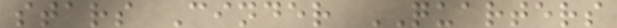stars Cinder QUARTERS
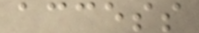access
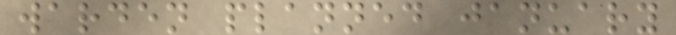warden planned january
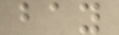bay
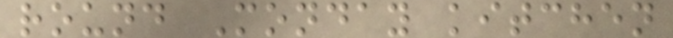round Monday kitchen
